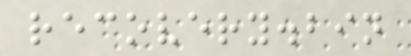recovery.bin
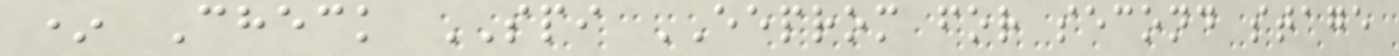* Check SPI EEPROM for second stage
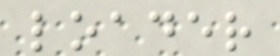loader
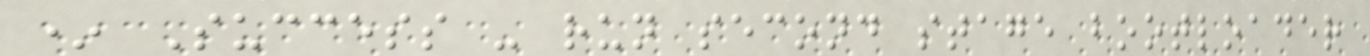* Success - run second stage bootloader
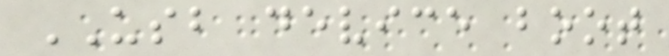USB device boot
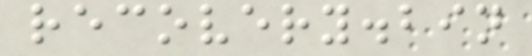recovery.bin
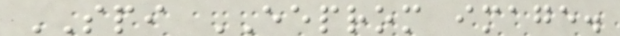SPI EEPROM image.
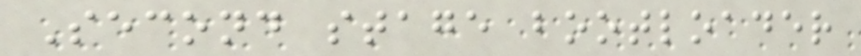Second stage bootloader
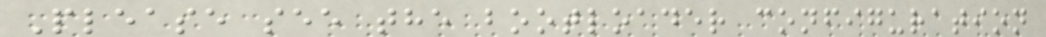Please see the bootloader configuration
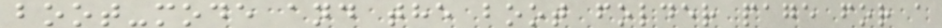boot-mode and the boot folder page for a
